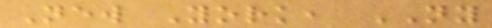New York, NY
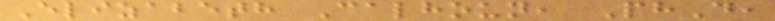Elizabeth Calhoun, PhD,
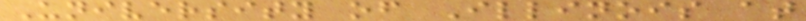University of Illinois at
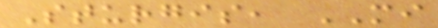Sturgis, MI
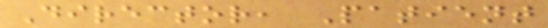Director, Patient
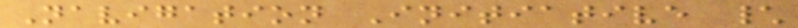Navigation Initiative \
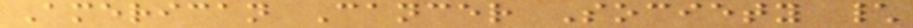American Cancer Society \
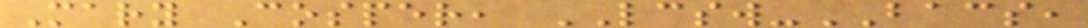Mary Cosper, LCSW-BACS,
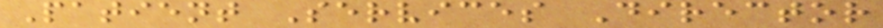Patient Services Director
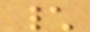\
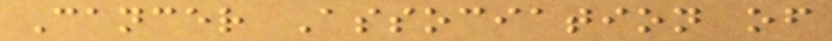Cancer Association of
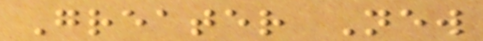Greater New
